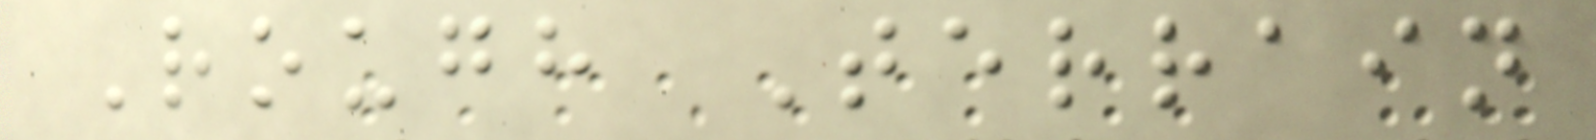Rough Terrain
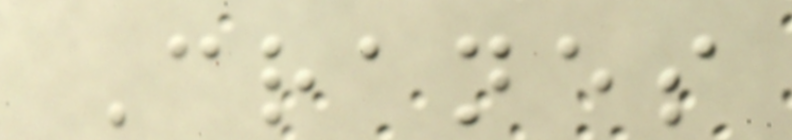Cranes
